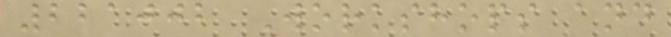221002 Workshops and
